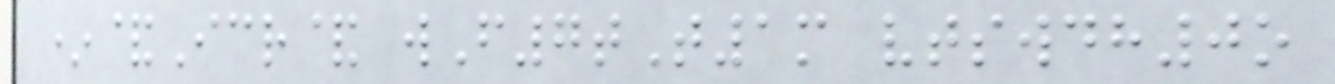*&Icr& wF7tT1m vtswdh0o
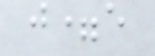j=e
